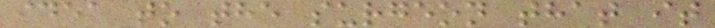idea to the surgeon that it
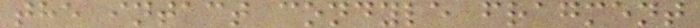the intact condyle fragment
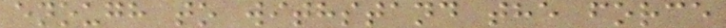enough to withstand the force
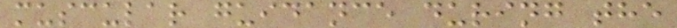muscular guidance during the
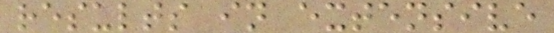results in extensive
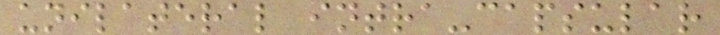unilateral intra-capsular
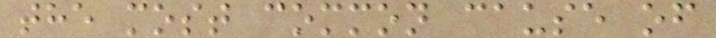the most common cause of
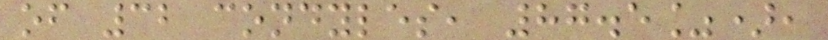of 32 condyles, 87.5%),
